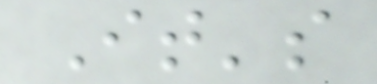It's
